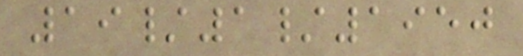19/1/1950
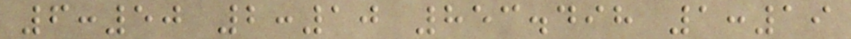6:50 2:10 853.498 1:19
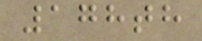178th
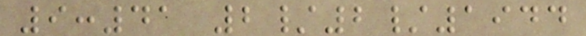9:41 2/2/1944
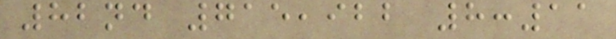82nd 715,922 8:11
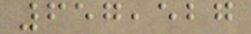657,527
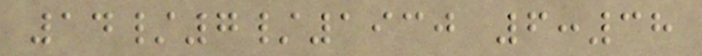14/7/1930 6:38
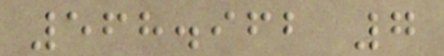568.962 7
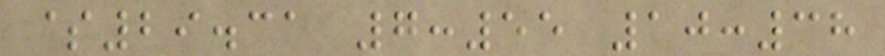$29.31 7:55 10:38
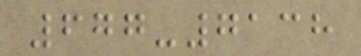677-7138
